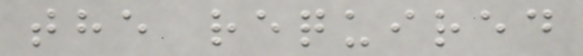the required
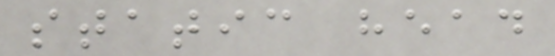static head
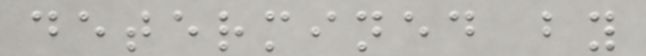determined by
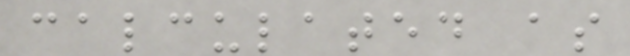calculated as
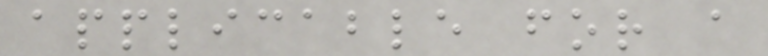applicable for a
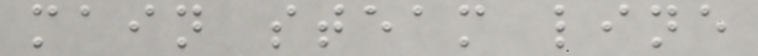main steam line
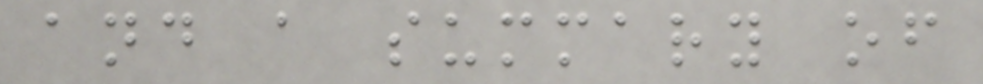and a summary of
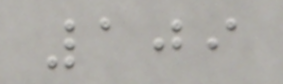109
